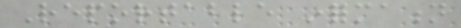Reportable information
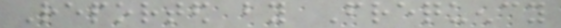Reported by Frequency
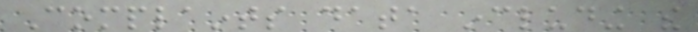Complaints data including the
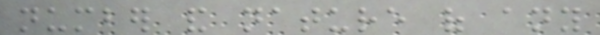number and nature of any
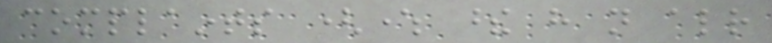complaints (where these have not already
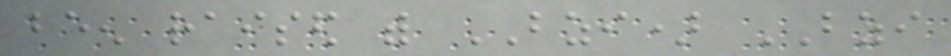been raised with BZI) BZI
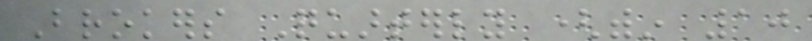Brokers Quarterly (within 10
